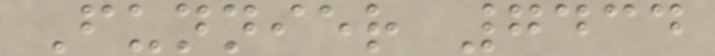Funnier 7434
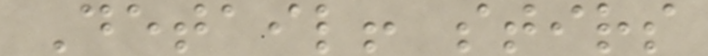Detail! stirs
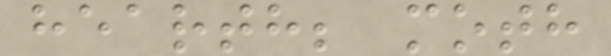hearth; moth
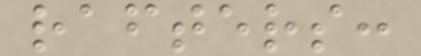rafters:
